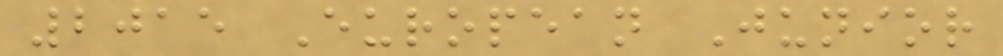2015 European Junior
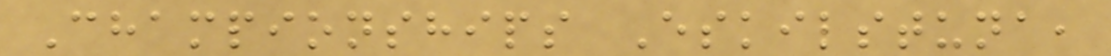Championships Eskilstuna,
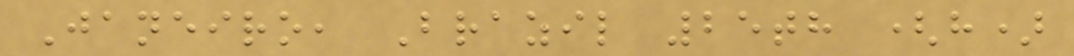Janeiro, Brazil 25th (h)
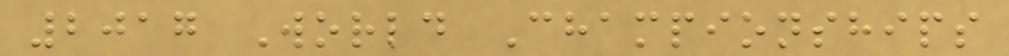2017 World Championships
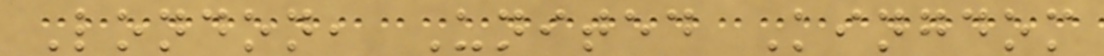London, United Kingdom
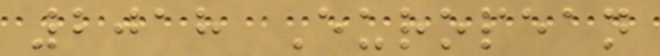2018 European
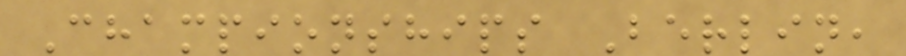Championships Berlin,
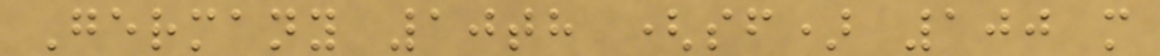Germany 10th (sf) 100 m
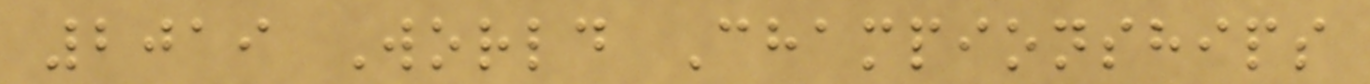2019 World Championships
